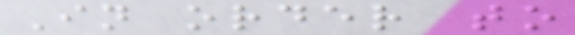In order to
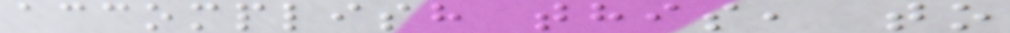accomplish this, to
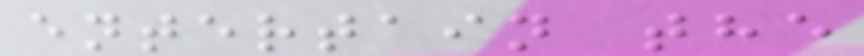entertain the
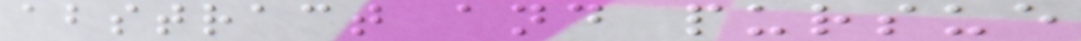abstract and pursue
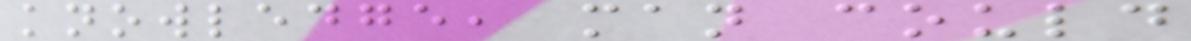knowledge, man could
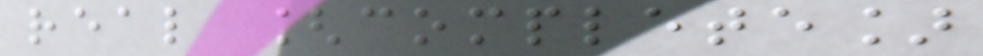real [complete]
